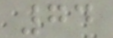74
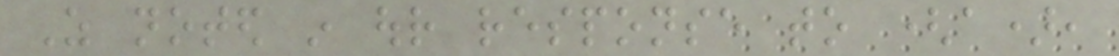As noted in our response to (a),
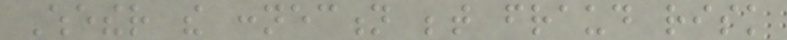Whether the connection between fraud risk
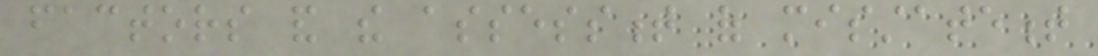factors and the assessment of misstatement
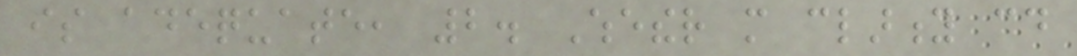is adequate, 2. Whether more clarity could
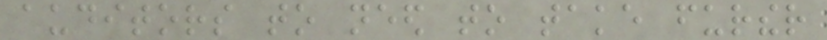auditors to need to take further
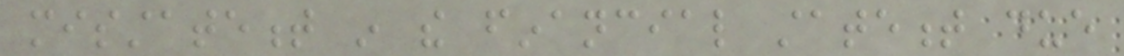misstatement in the financial statement due
